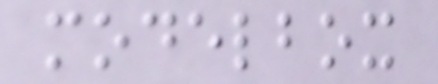modelbox
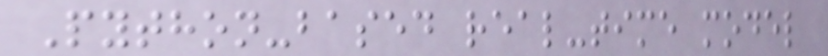Python-based real-time model
